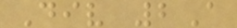Div 2A
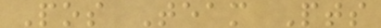Pos Team Pts
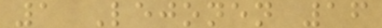1 Lejonen 16
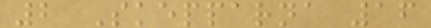2 Skepparna 16
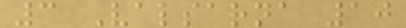3 Valsarna 10
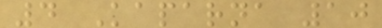4 Kaparna 10
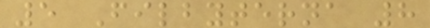5 Filbyterna 8
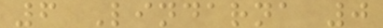6 Lindarna 0
